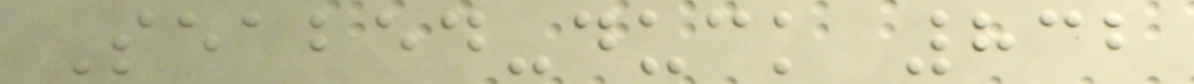Seabed-duck 832
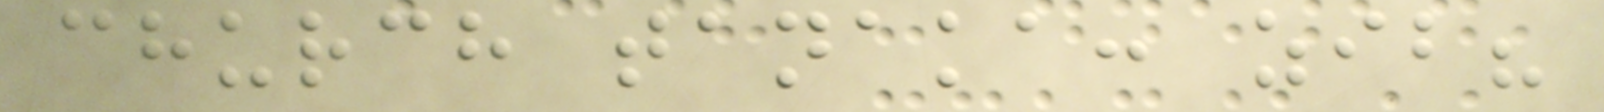church tanaka: zib?
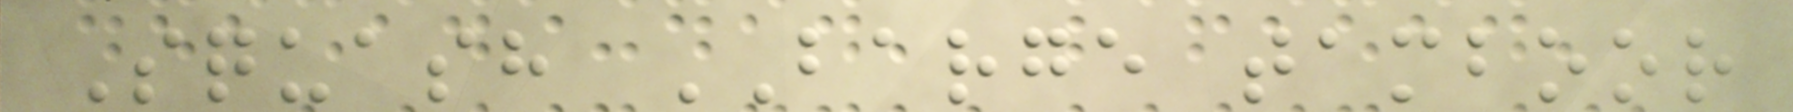Squash BARGE tamboor
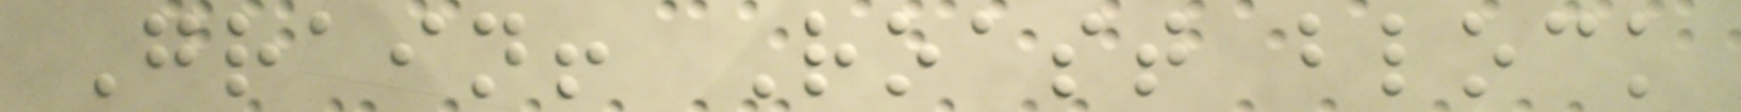Grain! Roast block
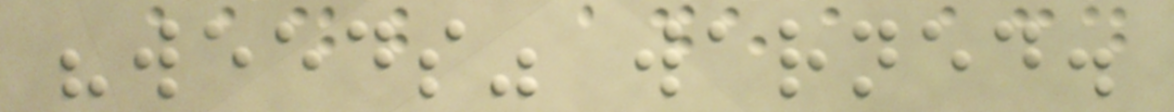"weeds" warned.
